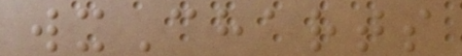wxCharts
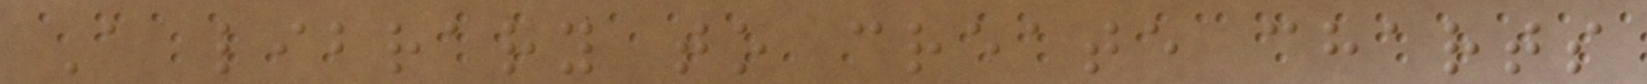A library to create charts
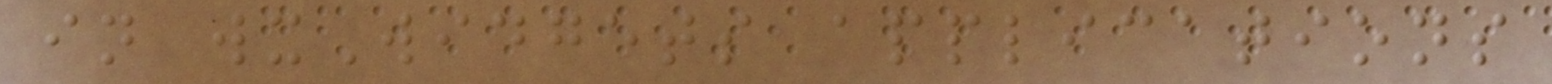in wxWidgets applications
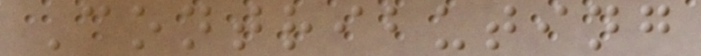Contributing
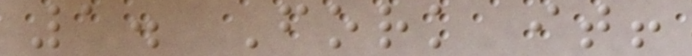1. Fork it!
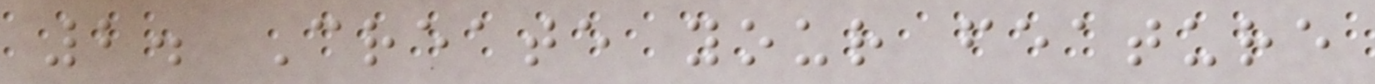2. Create your feature
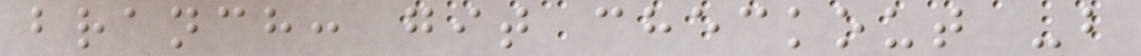branch: git checkout -b
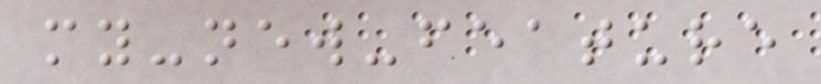my-new-feature
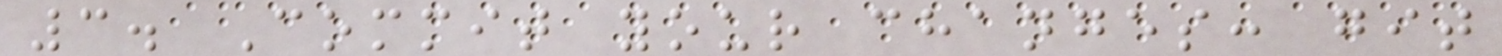3. Commit your changes: git
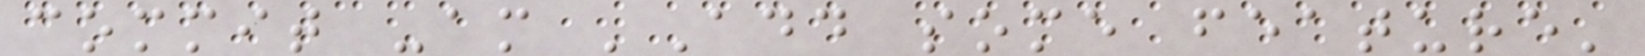commit -am 'Add some feature'
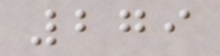279
